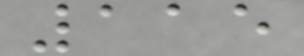115
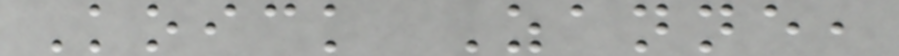Koick Zanne,
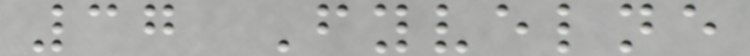37 Fyvelne
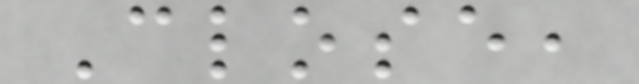Close,
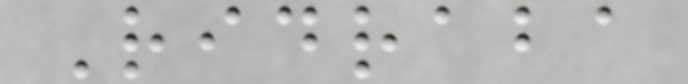Ridraba
